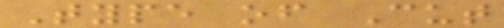Type of Cut
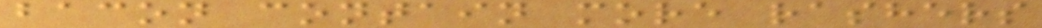bacon contain more rashers
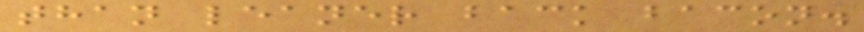than leaner back bacon.
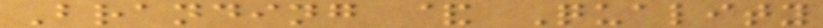Branding & Quality
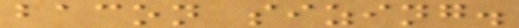bacon sizing.
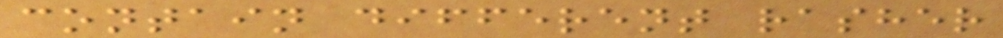contain different rasher
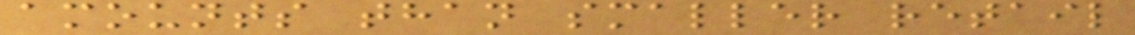amounts than smaller retail
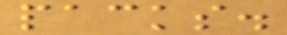packs.
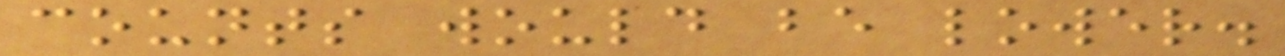counts would be lower.
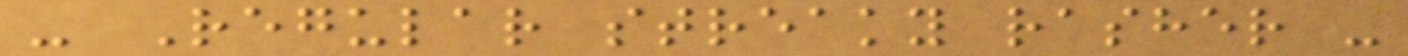- Regular streaky rasher -
